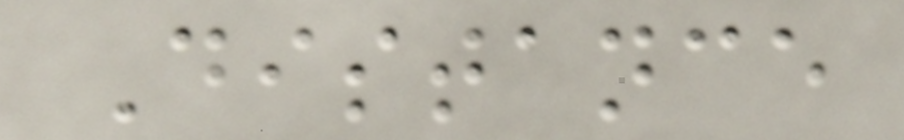Distance
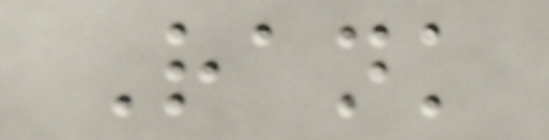Rank
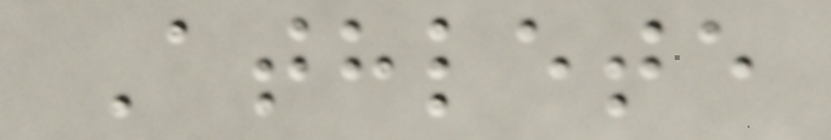Athlete
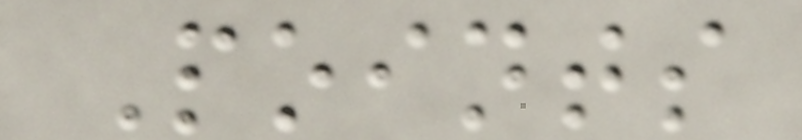Points
